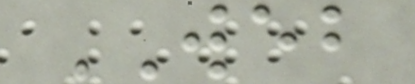WEB
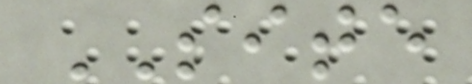SITE
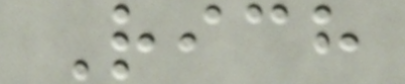Rich
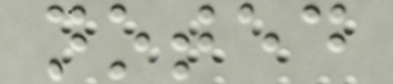noted
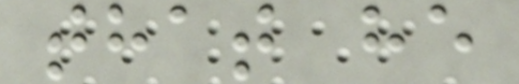that he
